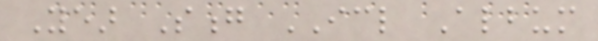Year Song ICL Album
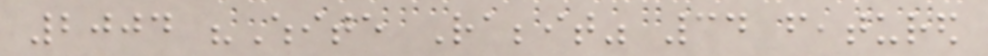2004 "White Rabbit" 34 featured
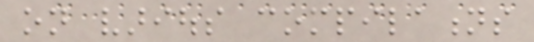on various compilations
